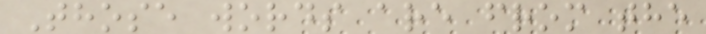Those words are from the
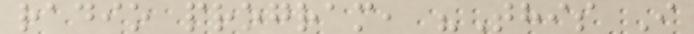radio program, "This I
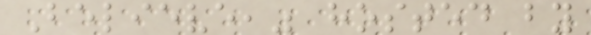Believe," hosted by
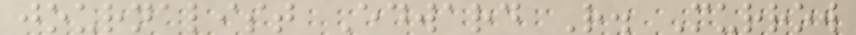journalist Edward R. Murrow
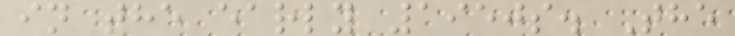in the early 1950s. The
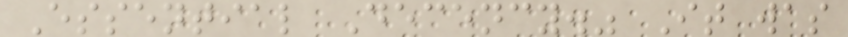Essential Decency." It was
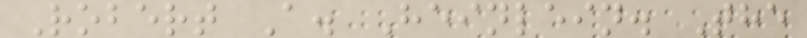Robert A. Heinlein. The
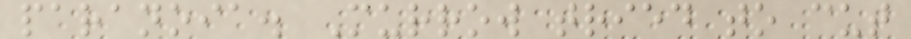paranoia. Murrow tried to cut
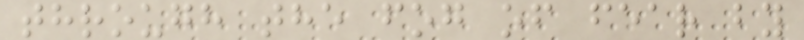through the fog of fear by
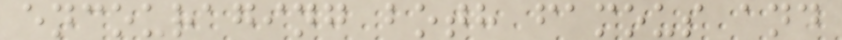encouraging both famous and
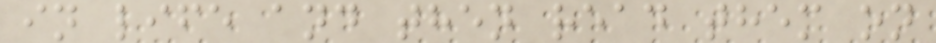in life and then read them on
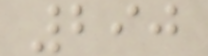290
